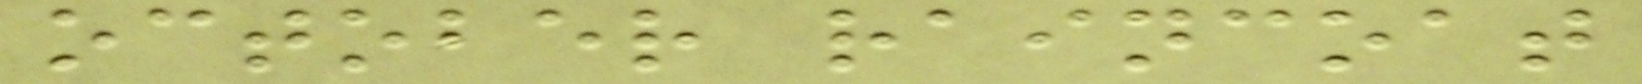october raincoat
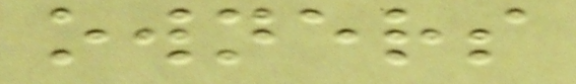owners
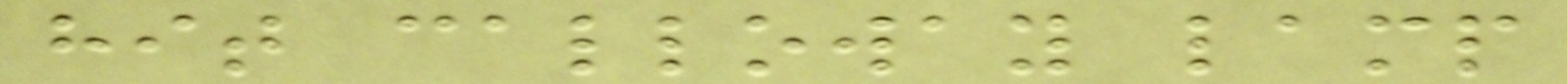hit calloway lamp
